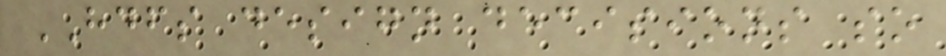HDFS design decisions so
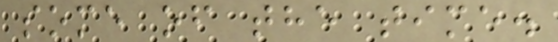some of the time.
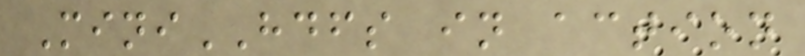MiniHDFS in action
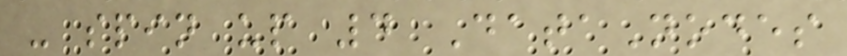- spin up 4 DataNodes
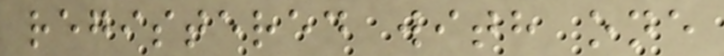registered with one
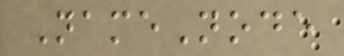NameNode
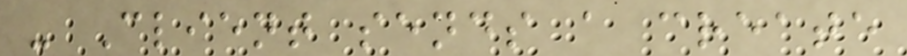- Client sends a create
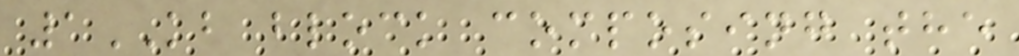1KB block composing the
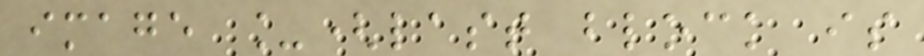image _(last block is
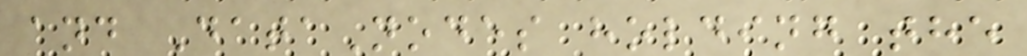and DataNodes holding the
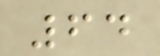64
